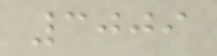3009
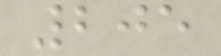205
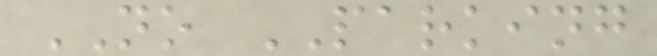NO PARKING
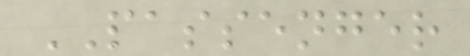PASSENGER
